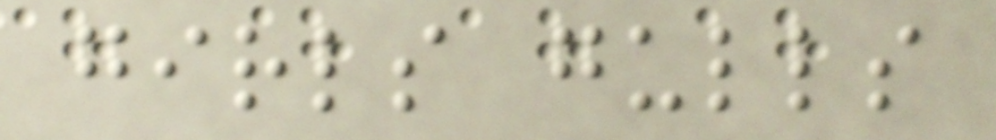girls gulls
